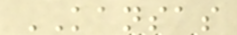KANSAS
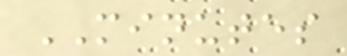MINUTES
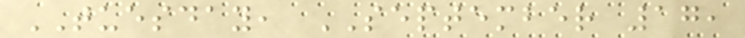TUESDAY, SEPTEMBER 17,
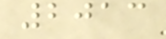2013
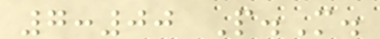7:00 P.M.
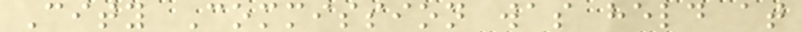City Commission was held at
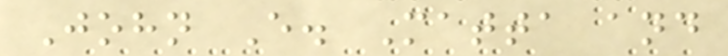John E. Matta and
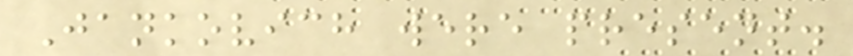Jankovich were present.
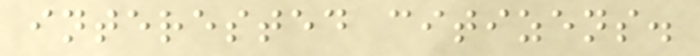interested citizens.
